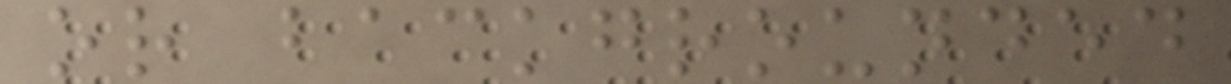or backgrounded
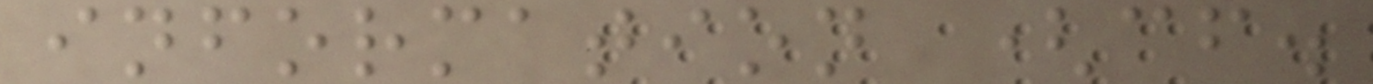information (cf.
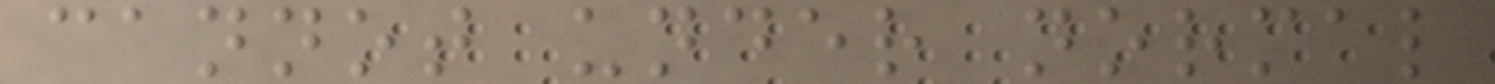cannot under normal
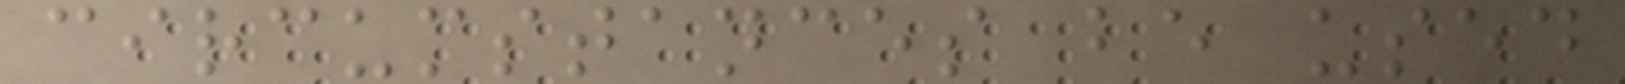circumstances be used
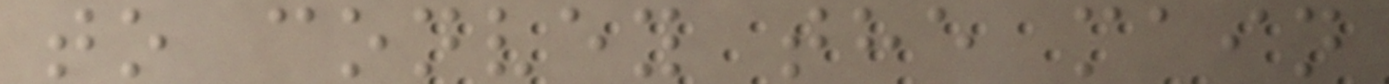to convey the main
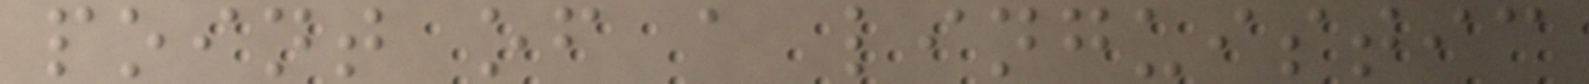point of a linguistic
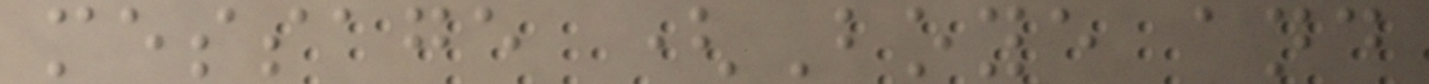message (Boye and
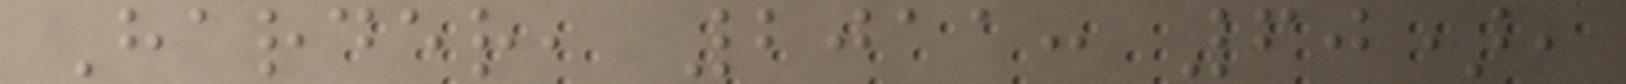Harder, 2011: 60),
